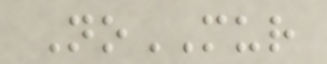NoMUR
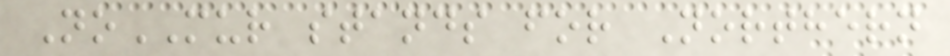NoMUR stands for Northern
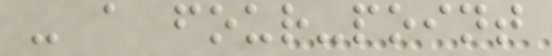- a four-point
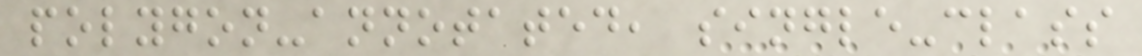polygon-annotated, single-class
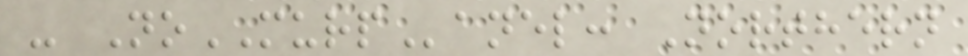- NoMURPanel: Northern
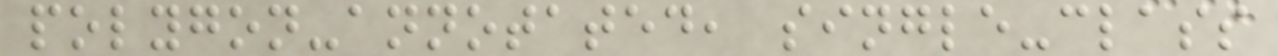polygon-annotated, single-class
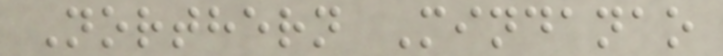Northern Mindanao
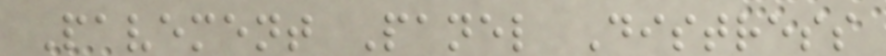Pavement Panel Distress
